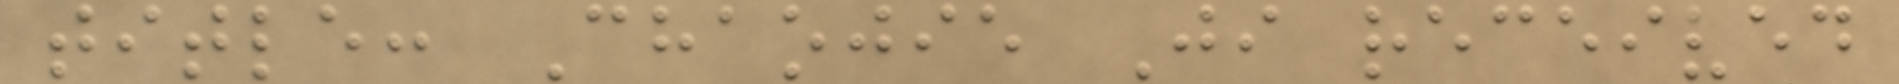title: Chaojie Ji received
